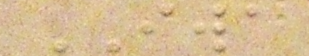IWA
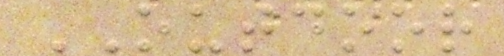OUTDOOR
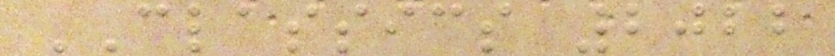CLASSICS 2022
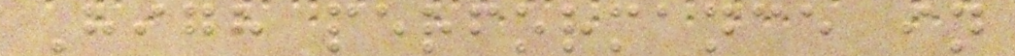High performance in
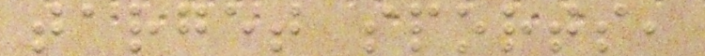target sports,
